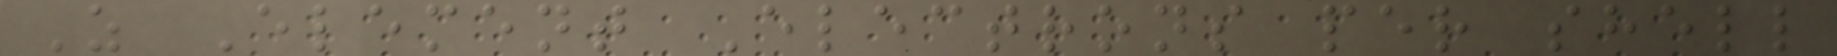Z Element Electrons per shell
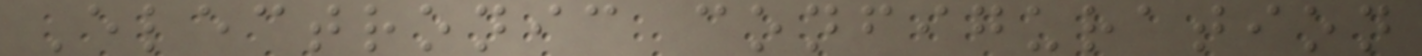Electronic configuration
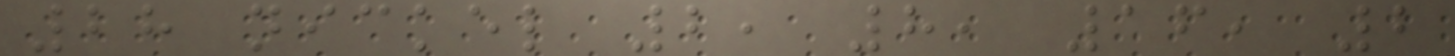28 nickel 2, 8, 16, 2
